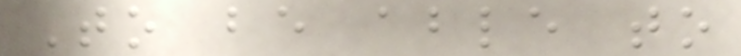To be able to
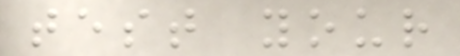test your
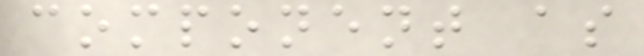component as
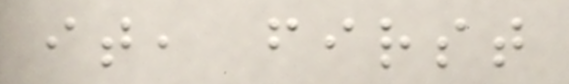it, first
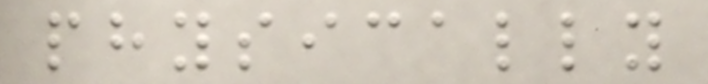physically
